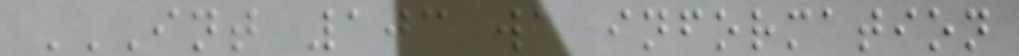INT 103 WA INFORMATION
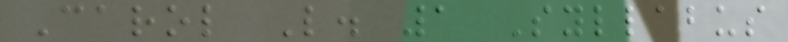Carol L. 1 Syllabus
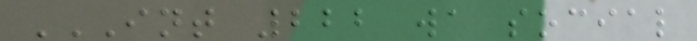INT 222 WA SOCIAL
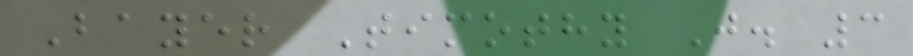Bayer Timothy J. 3
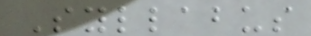Syllabus
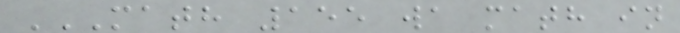MATH 155 WA MATH IN
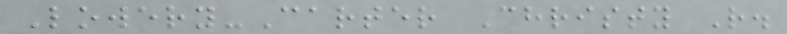Lowery-Carter Christy R.
